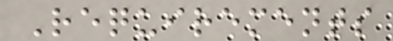Requirements
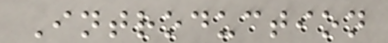Introduction
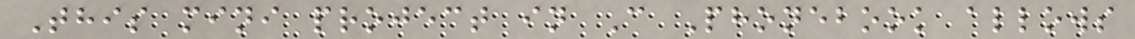This mini project in C Phonebook allows
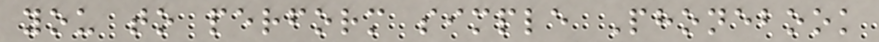you to perform simple Phonebook
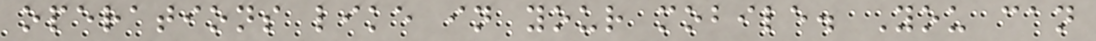operations like in your mobile. You can
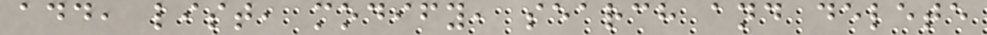add, list, modify, search and delete
